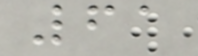61
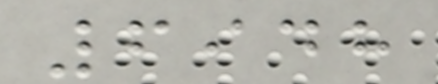6948
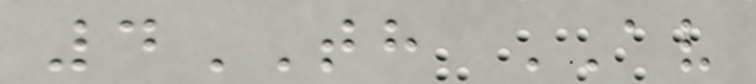4TH AV
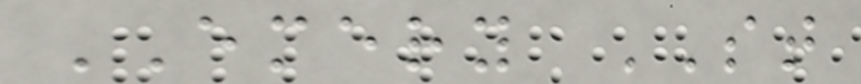EMERY ST
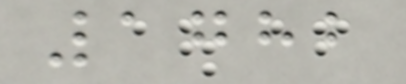1782
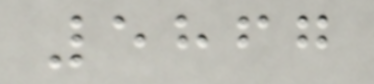5867
